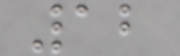12
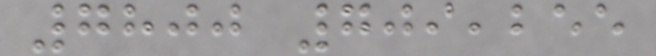7800 709,255
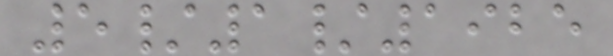5/1/1925
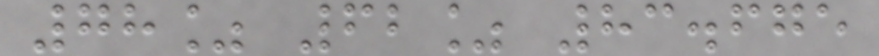78% 62% 83.675
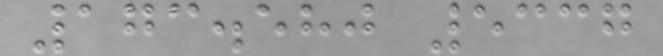173.580 5337
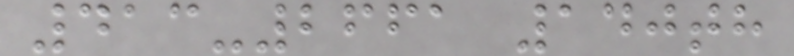413-2661 140th
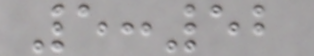5:52
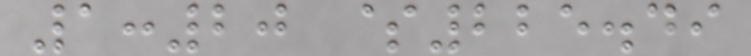1:20 $225.49
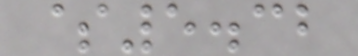$5.32
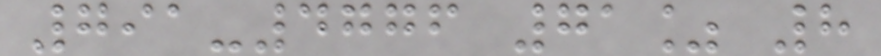791-4776 71% 8
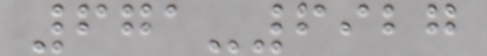671-6927
